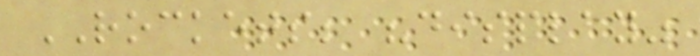ROCKETS; "display"
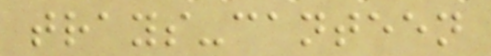trays-canteen
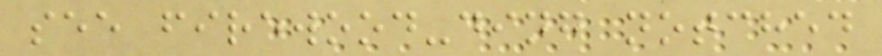see firewood-ding notched
